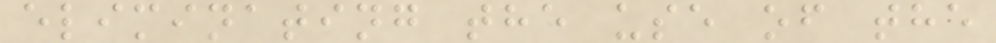eliminating the use of the
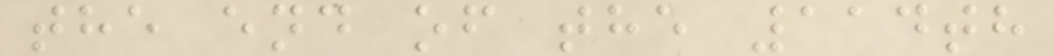the end of the 114th
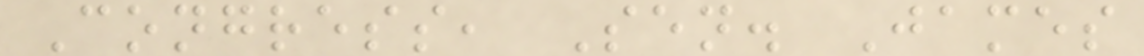Congress, Sen. James
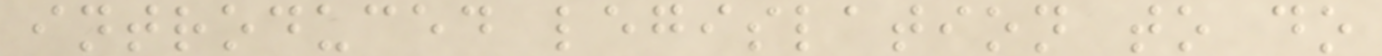introduced legislation to do
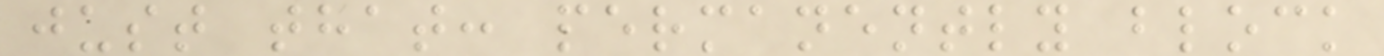just that: permanently block
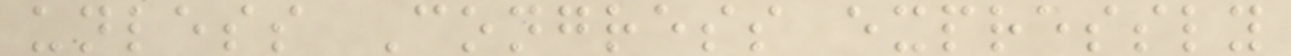unless Congress expressly
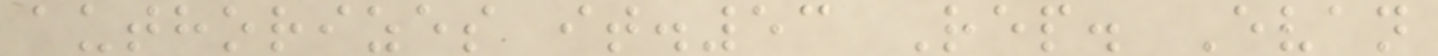authorizes it.53 Rep. Evan
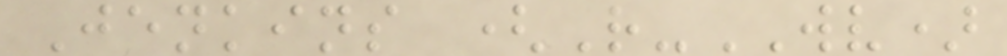Jenkins (R-WV)
